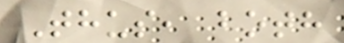Thus, both
